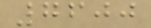7600
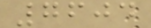7604
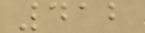412
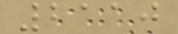2110
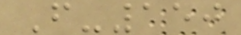F-150
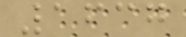1637
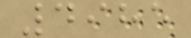4985
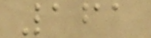161
